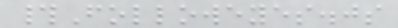#Followeyes.js
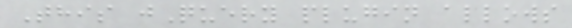This jQuery plugin allows
